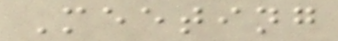Meeting
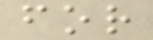for
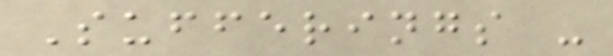Sufferings -
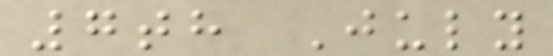7th July
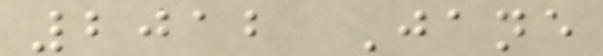2012 Jane
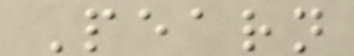Pearn
